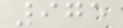975
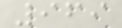969
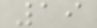19
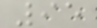95
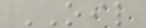OIL
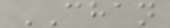CHAN
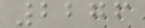2276
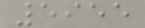5955
